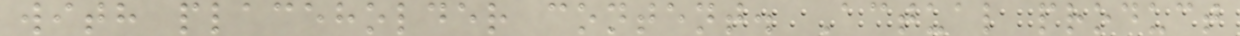with placeholder content. Actual product
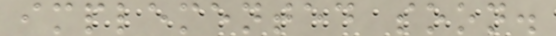implemented soon.
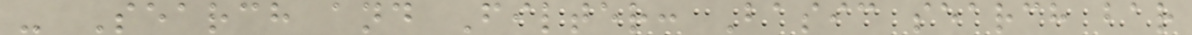- Search and Filter: Basic search bar
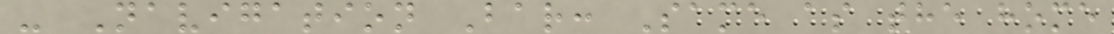- Navigation Bar: Same as the home
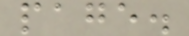page.
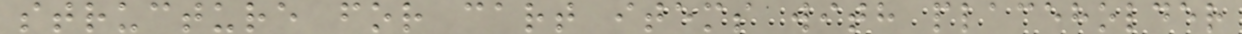structure for cart items with placeholder
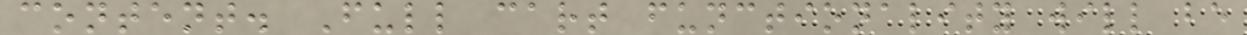content. Full cart functionality will be
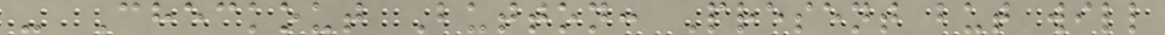- Checkout Button: Present but will
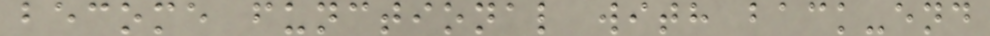become functional with back-end
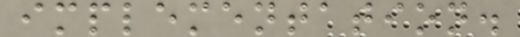implementation.
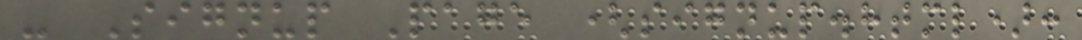- Signup Page (signup.html):
